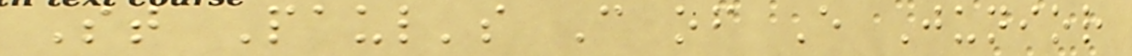St Paul's C of E Junior
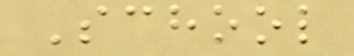School
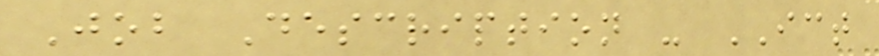Job Description - ICT
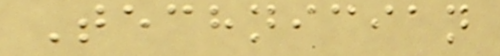Technician
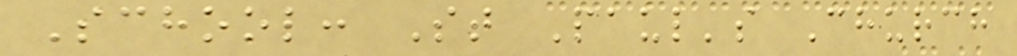School: St Paul's Church
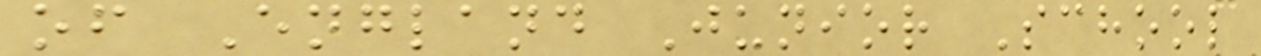of England Junior School
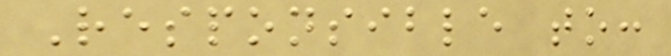Responsible to:
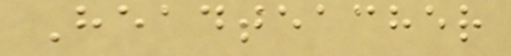Headteacher
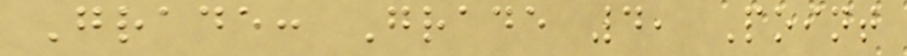Grade: Grade 4, Point
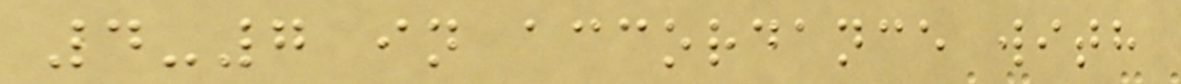4-7 in accordance with
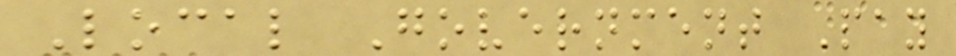Local Government Pay
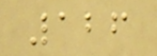126
